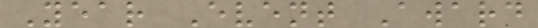Year Event Award
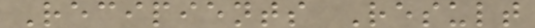Recipients Result
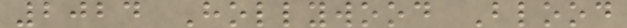2024 Hollywood Blood
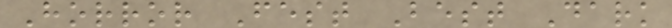Horror Fest Best Dark
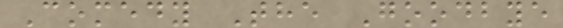Comedy The Goodbye
